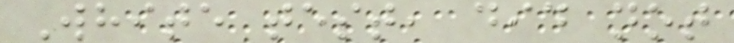White test, did not
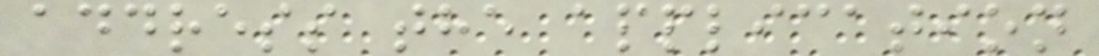address the application
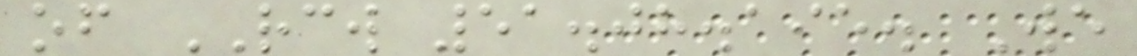of RCW 51.08.195. We
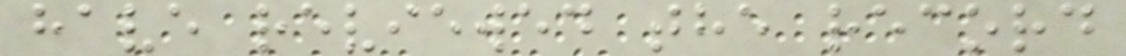have reviewed the record
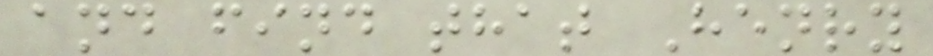and find that Henry
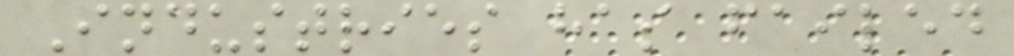Industries has failed
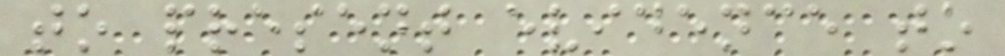to present evidence to
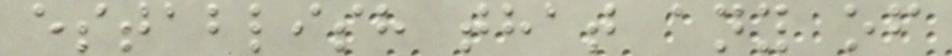establish that any of
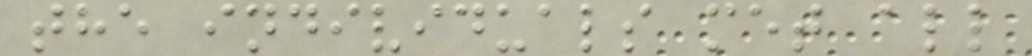the individuals met all
